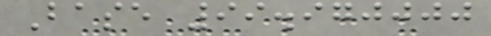Base 99.970000
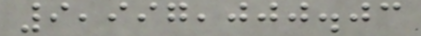9,997,000.03
